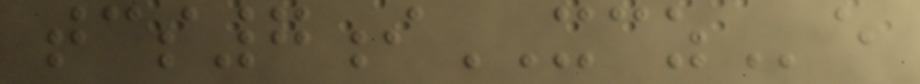tcs7iXCZe
